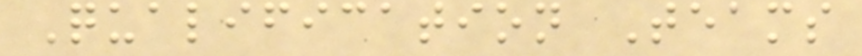Qualification Teams
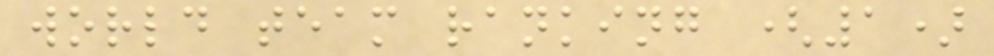world team ranking (1)
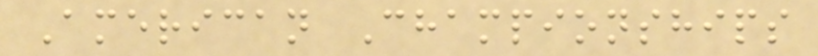American Championships
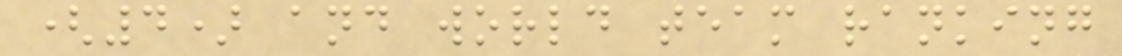(4) and world team ranking
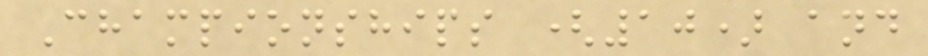Championships (10) and
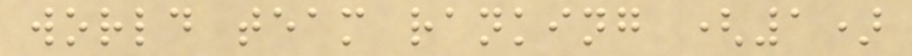world team ranking (1)
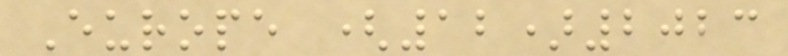Europe (12)2023
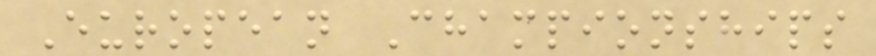European Championships
